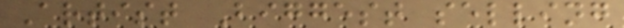Artist Biggest selling
